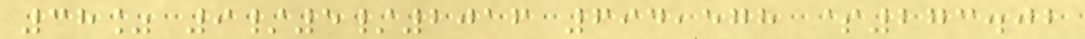38% 9/5/2016 694,578 $273.02
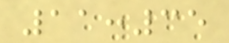11:35
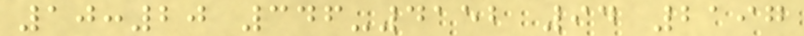10:20 346-4152 94 2197
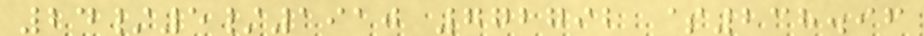24/5/1910 772792 $238.96
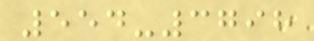554-3798
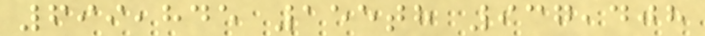699,845 155th 937,408
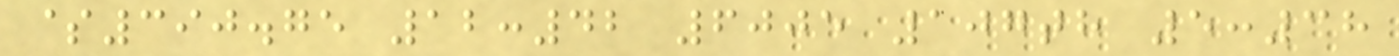$390.75 12:42 6005 107th 5:38
